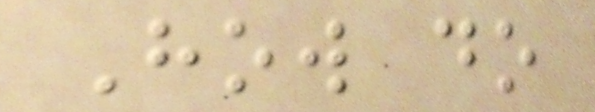How do
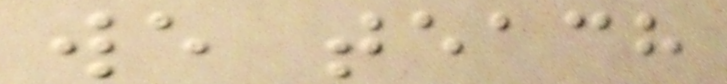we teach
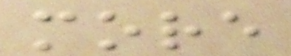more
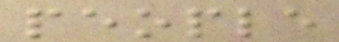people
